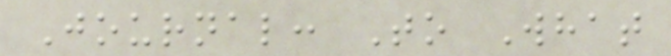Journal: To What
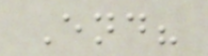End?
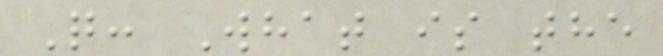Q: What is the
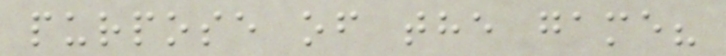purpose of the game?
